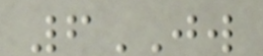6JW
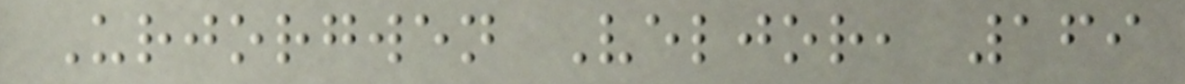Urjorgwen Veljor, 169
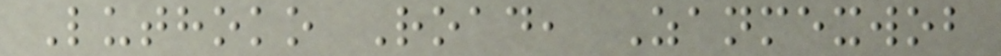Luthoko Road, Zanmexwob
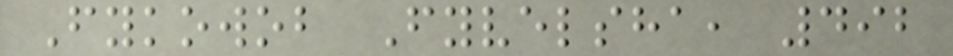Fykowob Fyvelsha, 492
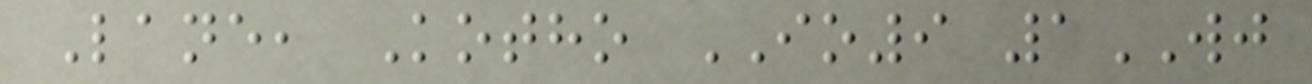Lane, Kotho IO9 1WJ
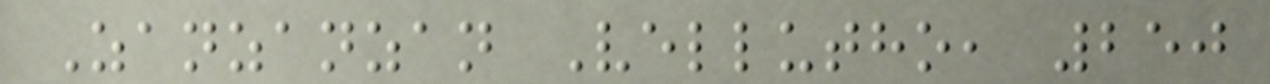Zanzanzan Vellutho, 250
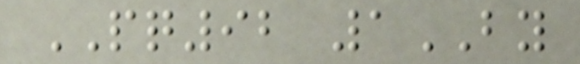PQ92 1BY
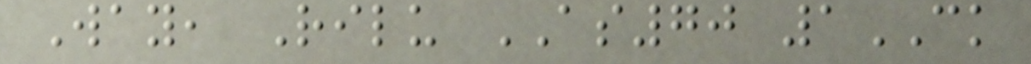Way, Rilu AS70 1CK
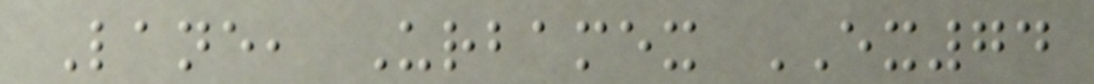Lane, Urbamex EX74
